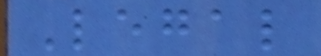Legal
